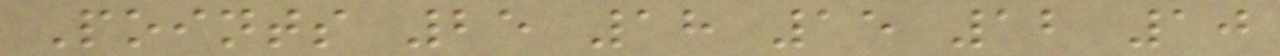Points 25 18 15 12 10
